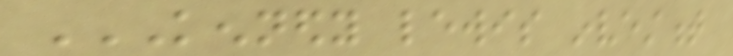KENNEDY LEWIS INVESTMENT
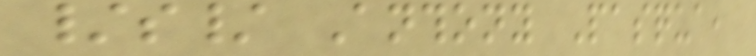/s/ Anthony Pasqua,
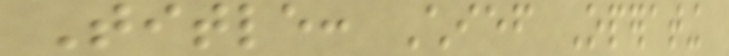Title: Chief Operating
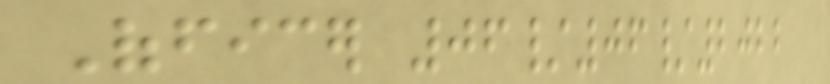Officer 06/06/2022
